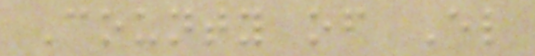County of El
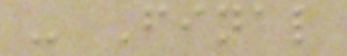- Final
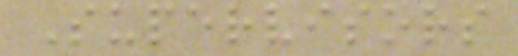Supervisors
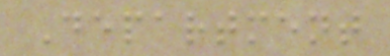Department
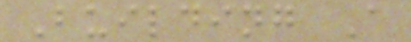Building A
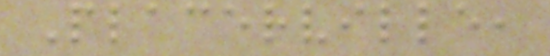Placerville,
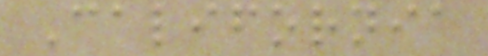California
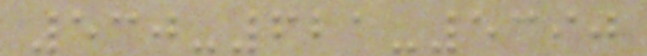530-621-5390
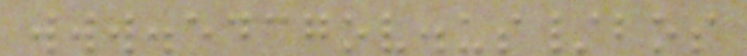www.edcgov.us/bos
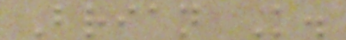Brian K.
